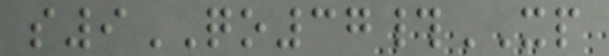s9QO37#XP
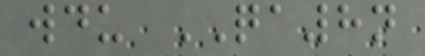wdu QA8n
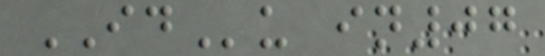IDu in07
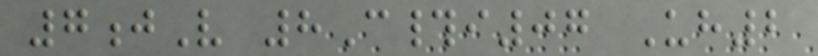7jV 8C#i07 Uh2
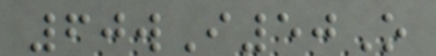60wI50O
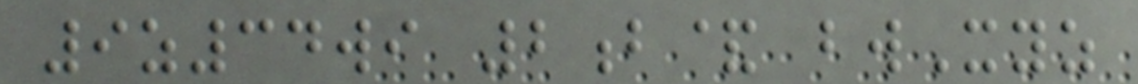9z34wi 2b& bwXyz
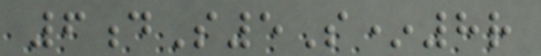6dS5S*8r
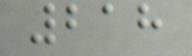218
